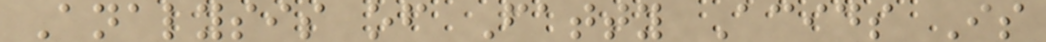Analysis of Fatty Acids Is
